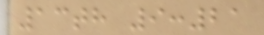13th 9:21
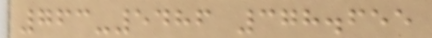763-5486 378.655
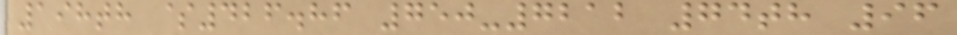198th $426.86 750-7212 74th 96
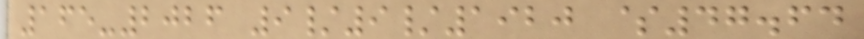165-2026 9/9/1920 $47.64
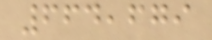664,679
